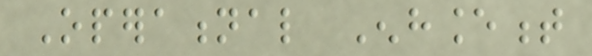Operational Enhancement
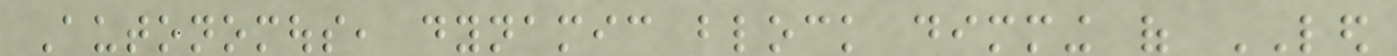Autonomous, dynamic block dimming of LED
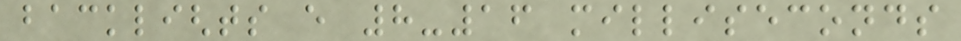backlights every 8-16 milliseconds
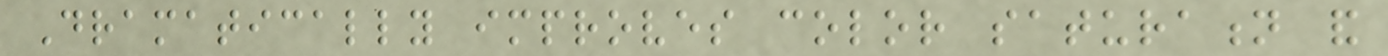Dramatically improves color saturation and
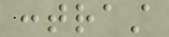contrast
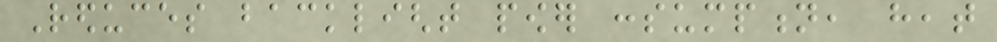Reduces backlight power consumption, heat
